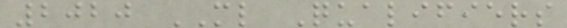2020 ML Qualifiers
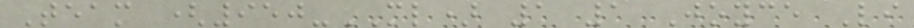Team (950-ML) 1 1 Joyce Li
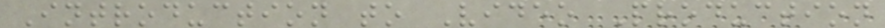Introduction to Video Production
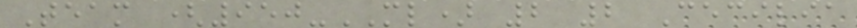Team (950-ML) 2 2 Cecilia
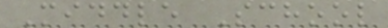Middle School
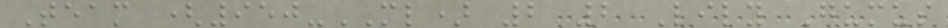Team (950-ML) 2 2 Lily Gumus
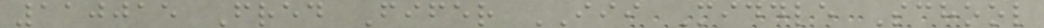110015 Fred Fifer III Middle School
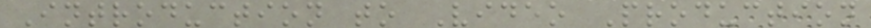Introduction to Video Production
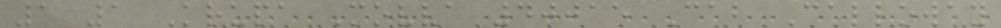1 1 Krupa Movva 40015 Cab Calloway
